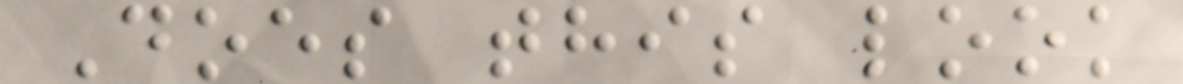Does this look
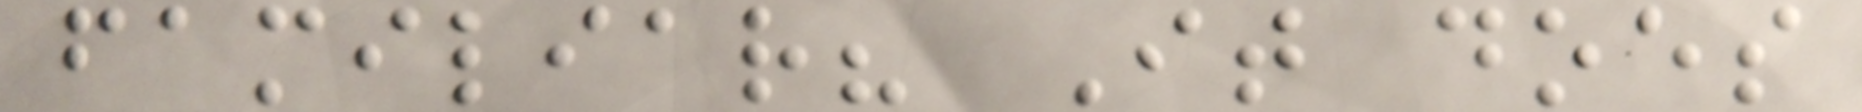familiar? It does
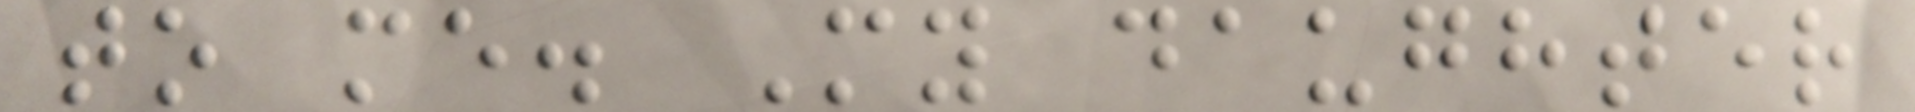to me. My daughter
